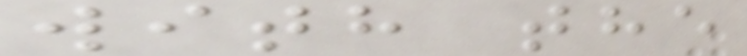with the
